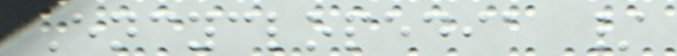Encyclopedia /
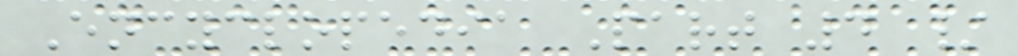Encyclopedia Part 4 /
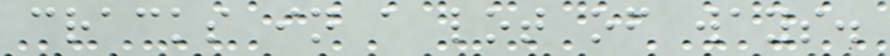cracks in a lot of ways.
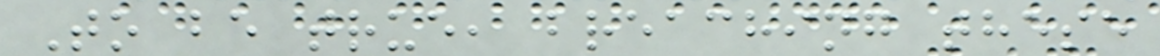To be true, breaching these
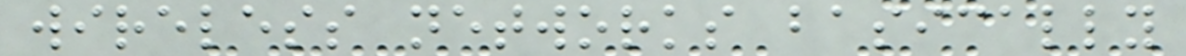wireless networks basically
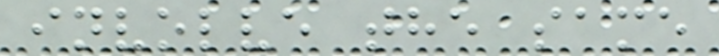involve the same
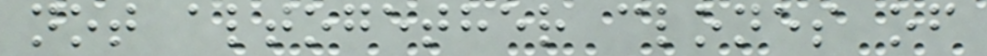not altogether clones of
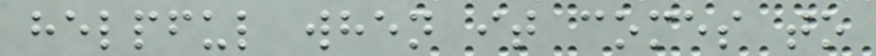helpful when it comes to
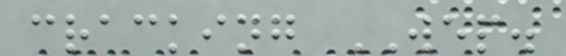cracking WEP.
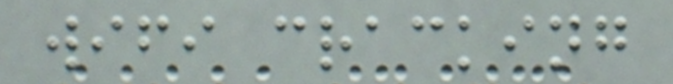wifi cracking
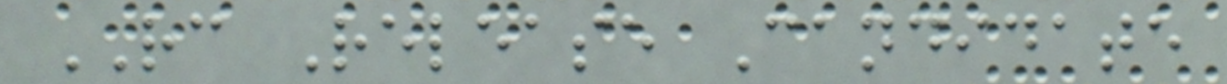RC Release Candidate
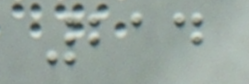214
